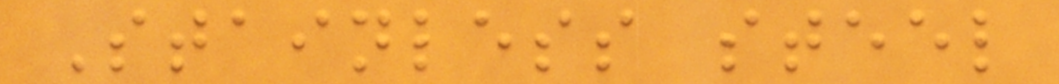Stainless steel
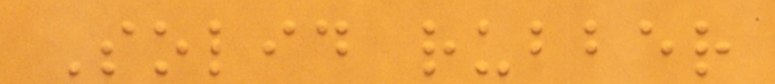Solid rubber
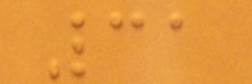31
